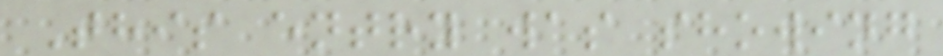This entry was showing
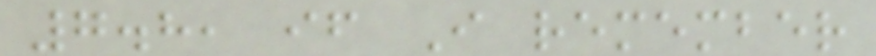7.8, if I remember
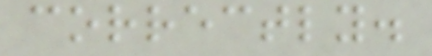correctly.
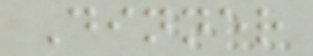Dinner
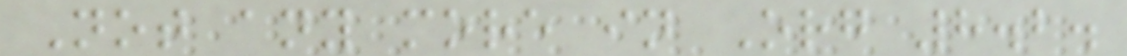Not any more in Org 8.2.
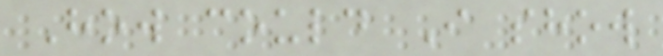How could I show
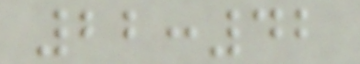22:42
